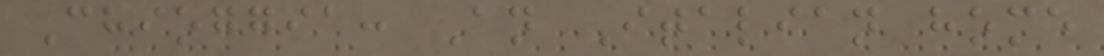Chioggia: An Italian home
